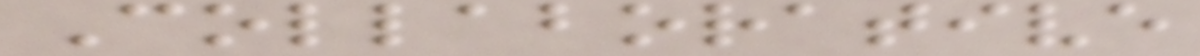Collaborative
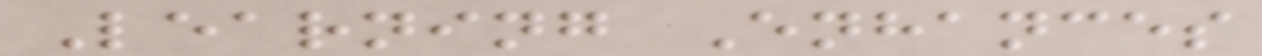Learning Enhances
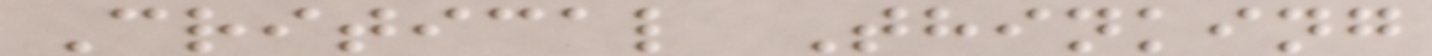Critical Thinking
